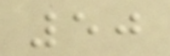50
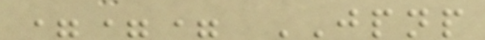=== JPNP
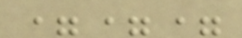===
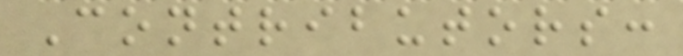Contributors:
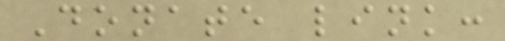Donate link:
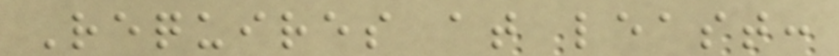Requires at least:
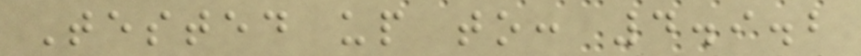Tested up to: 4.9.2
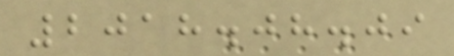2018.08.09
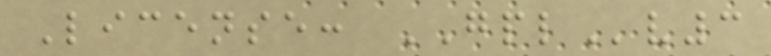License: GPLv3
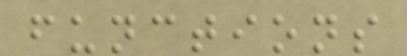functions
